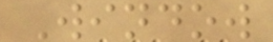Window
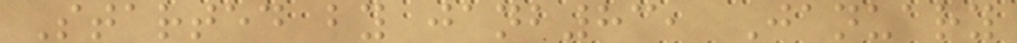Started by janb83, January
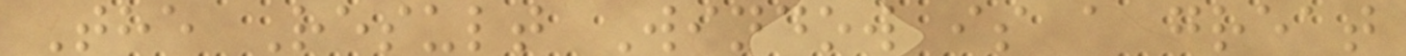The Result Window is a great
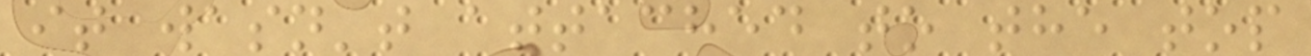it wasn't attached to the top
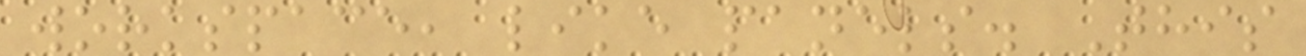workspace, like panels. This
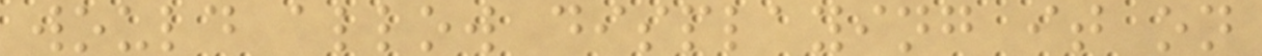would allow displaying it on
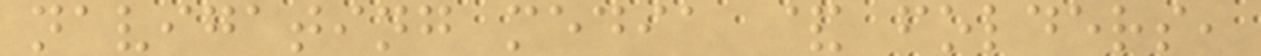navigating media & folders,
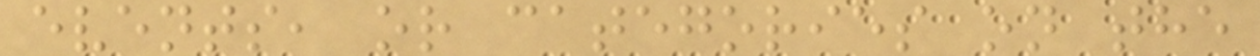events, or categories on the
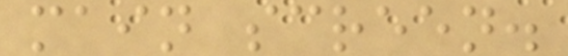main screen.
